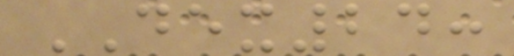DEX24:
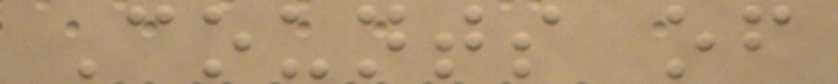Counts of
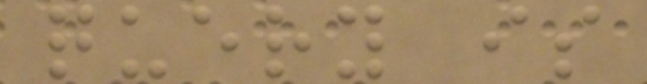query is
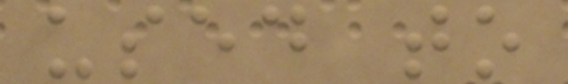used to
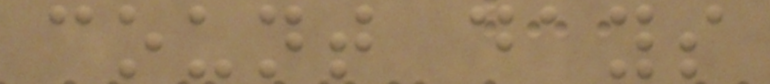count days
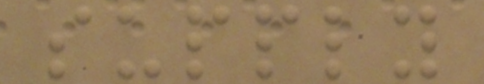supply
